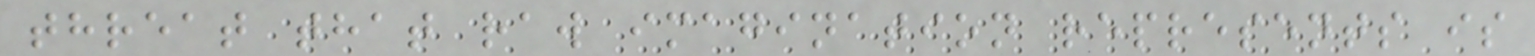threat that raw imagination represents is
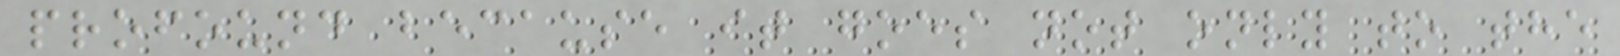profound because it goes not only to the
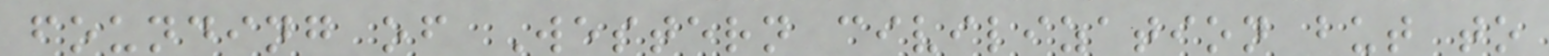founding of Western civilization but to
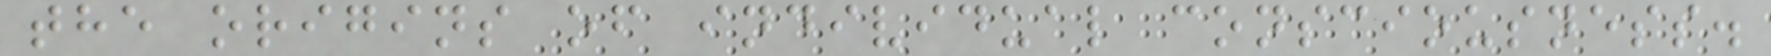the origins of individual consciousness.
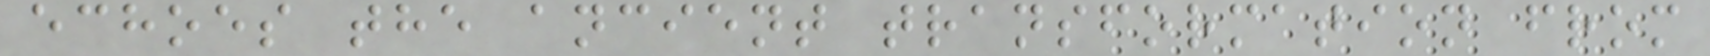echoes the ancient transformation from
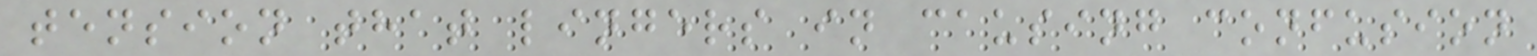tension that lingers in causing confusion
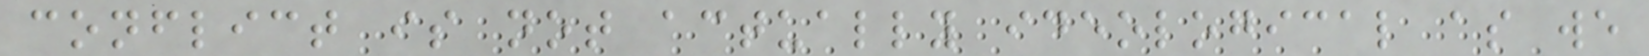conflict is not actually ideological as we
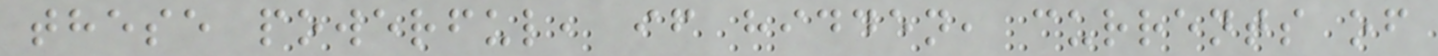these powerful, if hidden, currents of
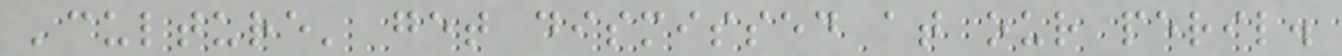'culture' get dismissed at our peril.
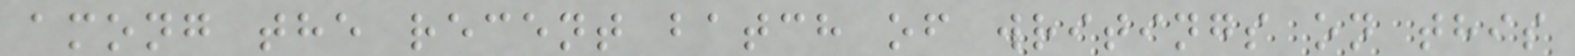among the recent batch of writings on this
